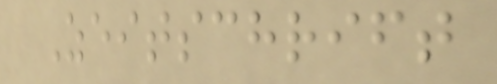Zeitschrift
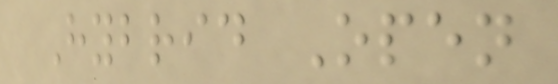Hybrid Open
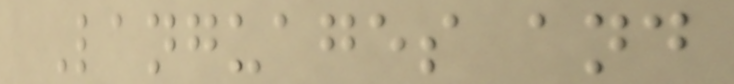Languages and
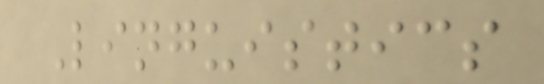Linguistics
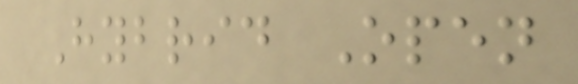Hybrid Open
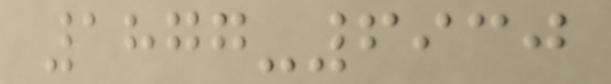1877-6930
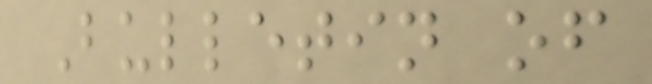Bulletin of
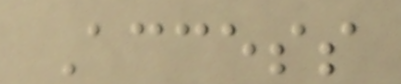Access
